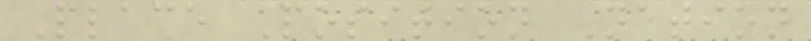Place Position Nation
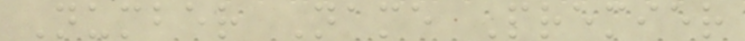Number Name Premier
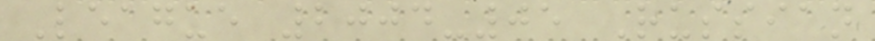League 2004-05 Russian
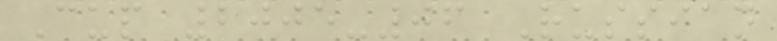Cup 2005-06 Russian
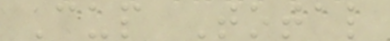Cup Total
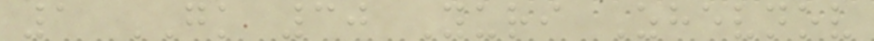1 GK 30 Yuri Zhevnov
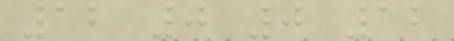12 0 0 12
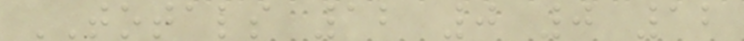TOTALS 12 0 0 12
